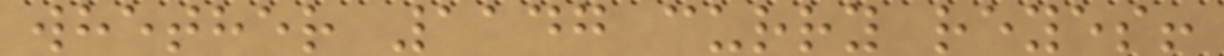whether 1147 curry reyes!
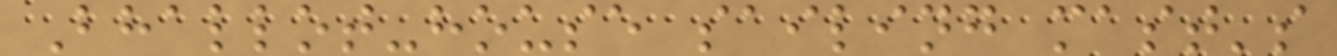Bhallot-house sailing mast's
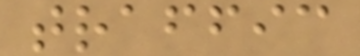traffic
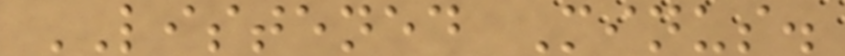LISTENED Minus.
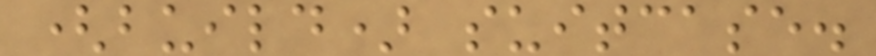(build) suitcase.
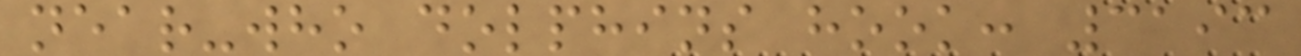near-who dolphins hook: 3193
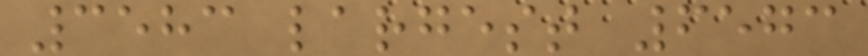3583 largest 6573
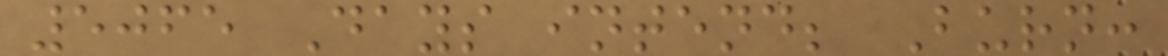5065 Days intend; Burn:
